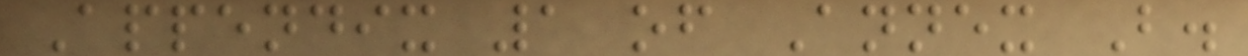Appendix 1 of Annex B.
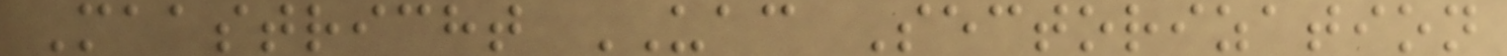Maastricht UAC Sectorization
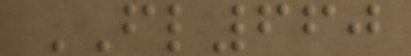FL660
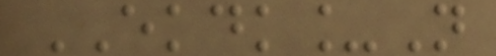EKDK_N
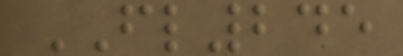FL245
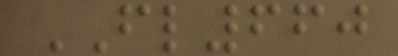FL660
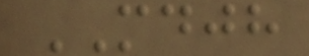MDJH
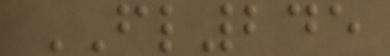FL245
